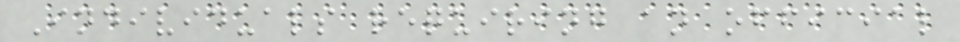Individuals requiring an official
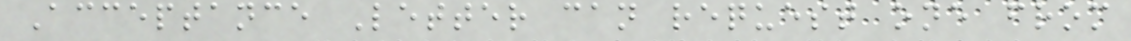Acceptance Letter can request one from
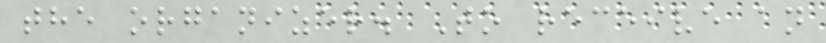the organizer. To receive an
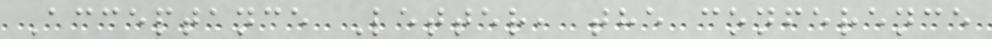Acceptance Letter, the conference
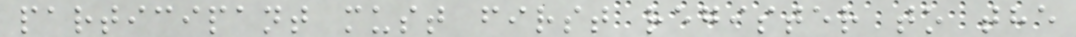participant must first register to the
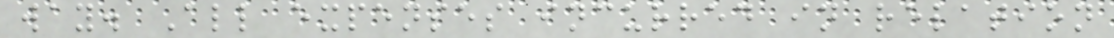way. All expenses incurred in relation
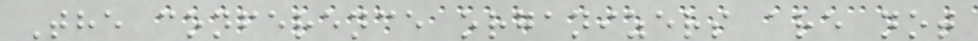The conference organizers are not
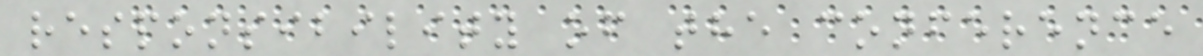responsibility of the conference
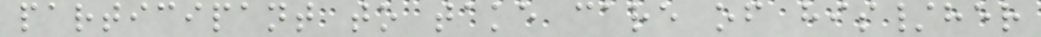participant to take care of his/her
